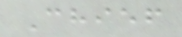Chief
